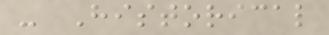- Historical
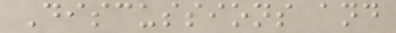Discussions and
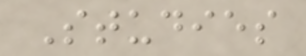Studies
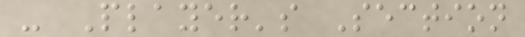- Player's Section
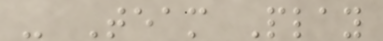- Team Play
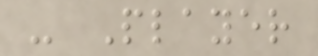- Player
